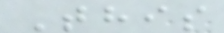This
